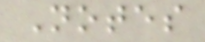Notes
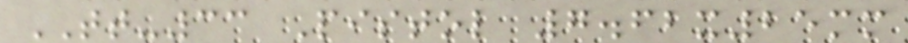TT-33 Pistol 7.62x25mm
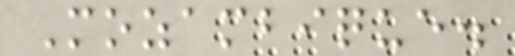Mozambique.
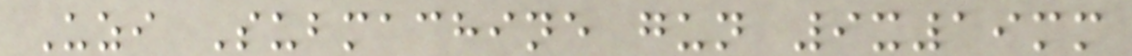Uzi Submachine gun 9x19mm
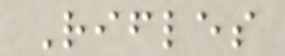Rifles
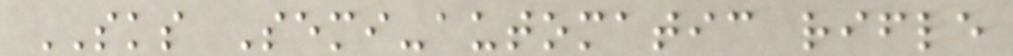SKS Semi-automatic rifle
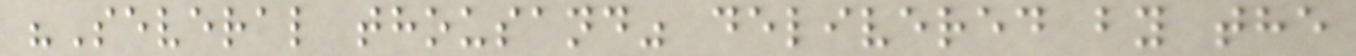"Several thousand" delivered by the
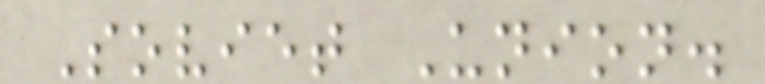Soviet Union.
